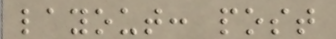layout: post
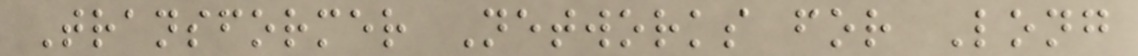Transformer Networks for Long
